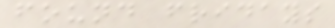found fridays
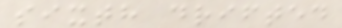sixth drifted
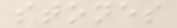stones
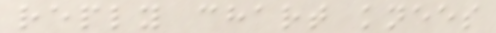reply chart knees
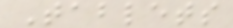Tablets
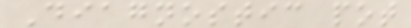Diagnostic pot
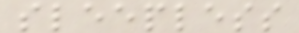sleepless
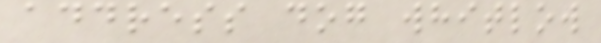address dog whitlow
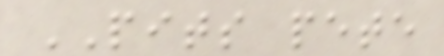PITS pete
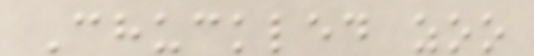Chuckled zoo
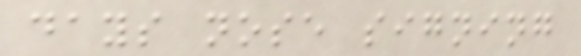days nose signing
